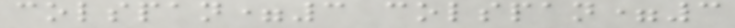colspan=3 colspan=3
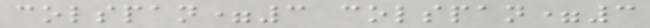colspan=3 colspan=3
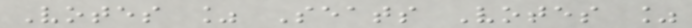Votes % Seats Votes %
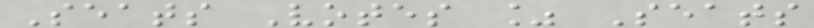Seats Votes % Seats
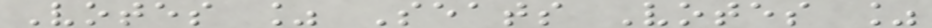Votes % Seats Votes %
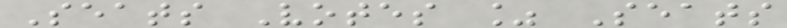Seats Votes % Seats
